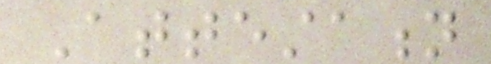Attestation
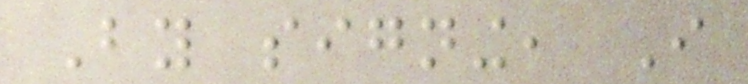By signing, I
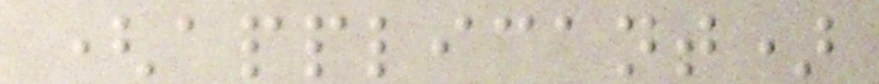(applicant)
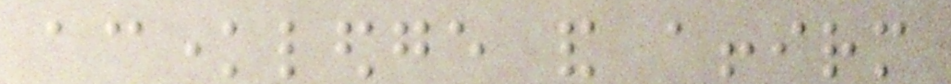acknowledge and affirm
